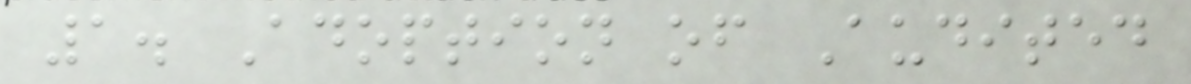1. Adoption of Audited
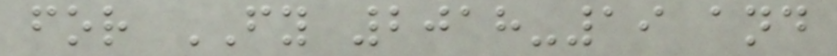for FY 2018-19 and
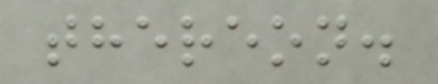thereon.
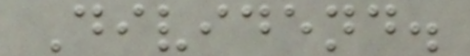Dividend.
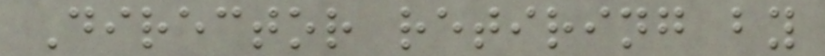Director retiring by
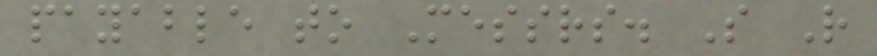payable to Messrs. S R
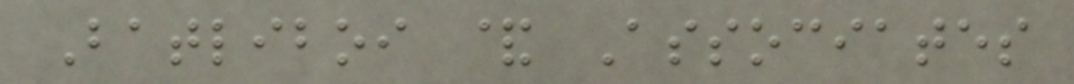Batliboi & Associates
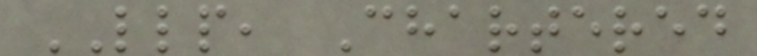LLP, Chartered
